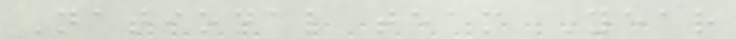National team Year
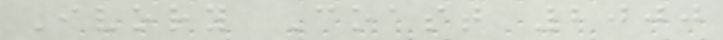Ivory Coast 2000
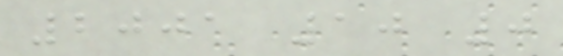2001 10 0
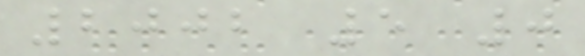2002 5 0
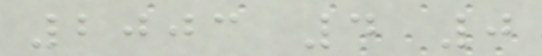2003 4 0
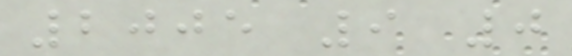2005 9 0
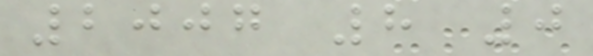2007 8 0
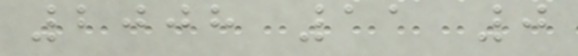2008 11 0
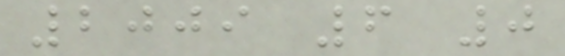2009 6 0
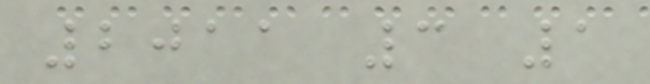2011 3 1
